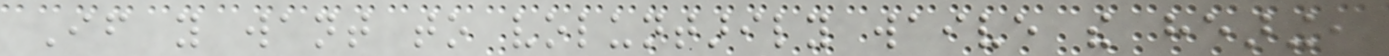If you want to voluntarily waive the hearing,
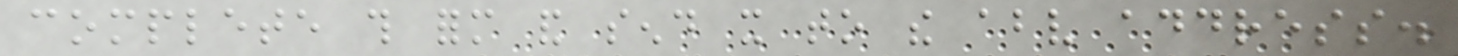complete this form and send it to the above address.
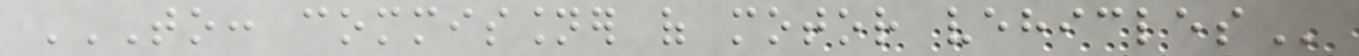TO: COMMISSIONER OF MOTOR VEHICLES
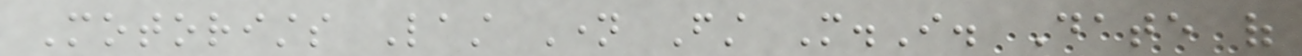Motorists Last Name First M.I. Date of
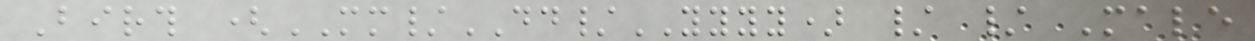Birth (MM/DD/YYYY) / / Male
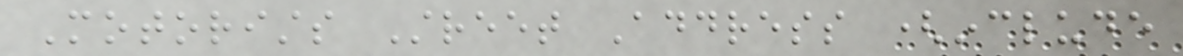Motorists Street Address (include
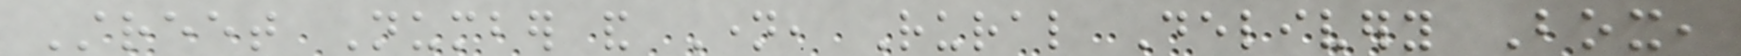Street Number and Name, Rural Delivery Box,
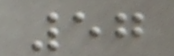57
